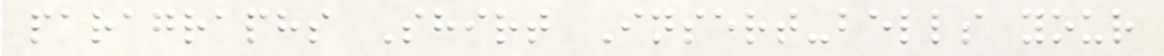paragraphs Shirt Insert-bells your
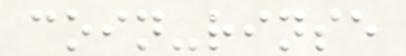coin-rinse
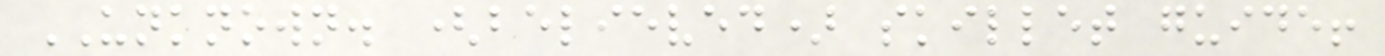UNKNOWN. (believed) skillet guide!
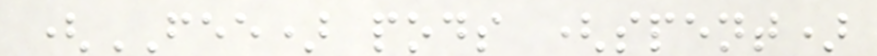(FEE) pods (spent)
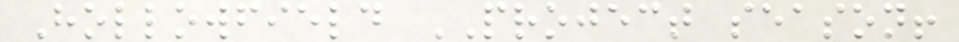Hollowfield PROJECT season!
